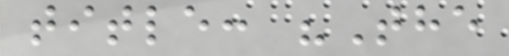title: "The
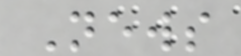News
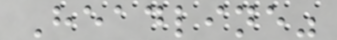Headline"
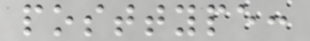posttype:
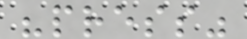"press"
